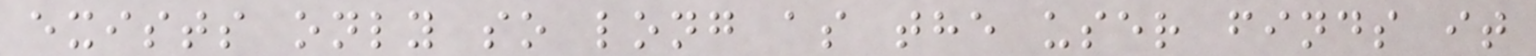exists only so long as the user finds it
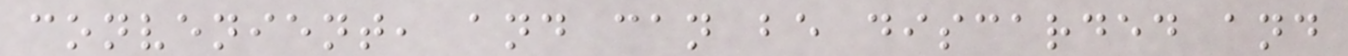convenient, and can be discarded and
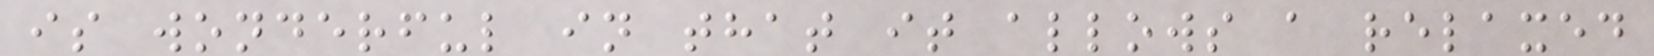is wonderful in that it allows a relaxed
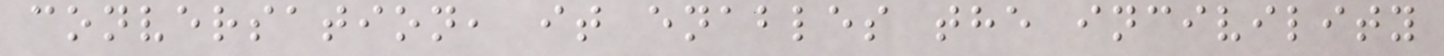conversation, it enables the incivility
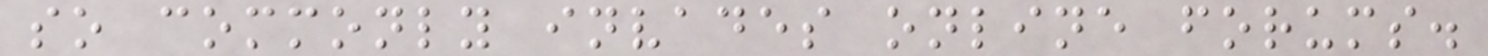so commonly invades online forums.
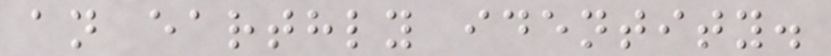an earthly identity.
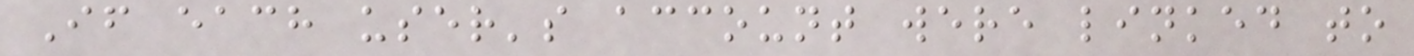If each user's account were linked to
